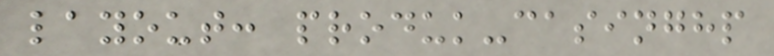layout: produk-casinghp
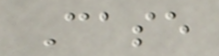Case
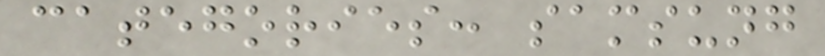categories: samsung
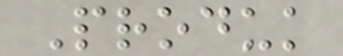Produk
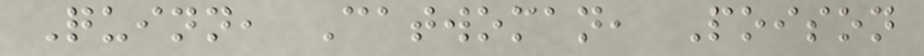Quinn, Catwoman, Poison
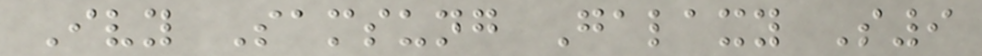Ivy Samsung Galaxy S9
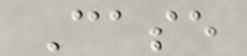Case
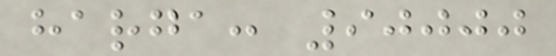harga: 90000
